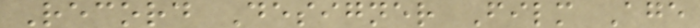Record Designer Film Age
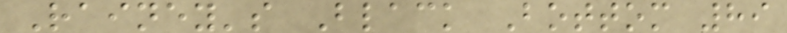Rainey's Black Bottom 89
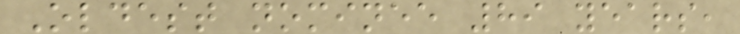Oldest nominee 89 years,
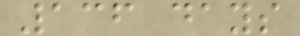136 days
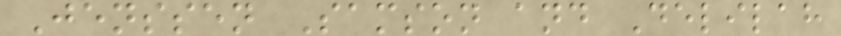Jenssen Samson and Delilah
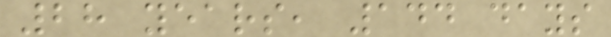28 years, 144 days
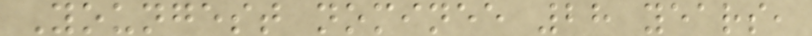Youngest nominee 28 years,
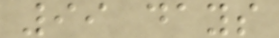99 days
